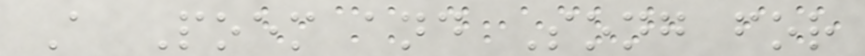A Poem and Song for
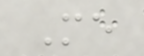Me
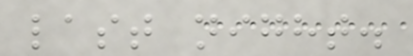last night.
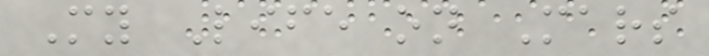My Life on Mars
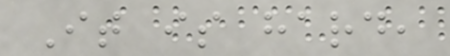It is hard,
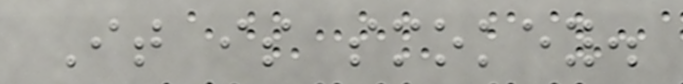It is smokey.
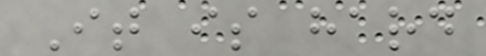It is hard
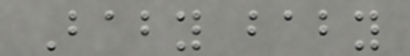Baby baby
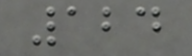124
